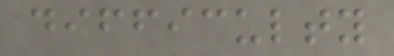difficulty
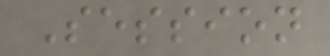Session
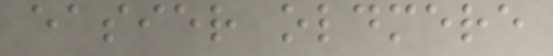easier oldmere
